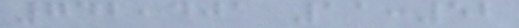742,401 11:52
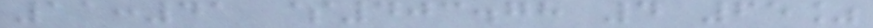11:41 $403.78 4 65%
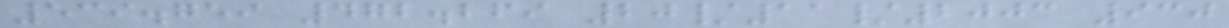539.759 472.269 20/11/2003 930
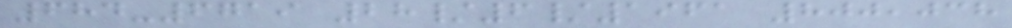684-6719 28/6/1961 800,038
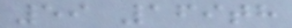59 169th
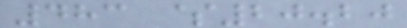483 $20.20
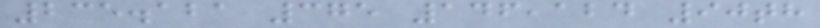235.121 375 146,124 90th
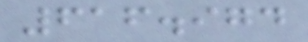616.974
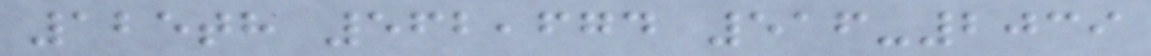125th 562,674 516-2039
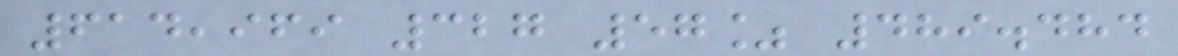614,969 327 57% 489.484
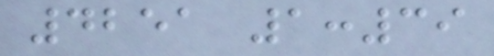4251 1:39
